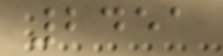2451
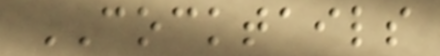COCKTAILS
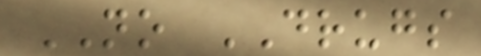NO DRUGS
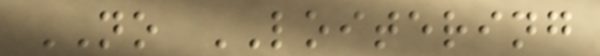NO LOITERING
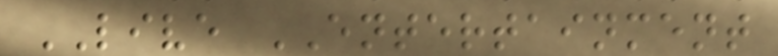LIVE ENTERTAINMENT
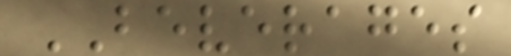BEVERAGES
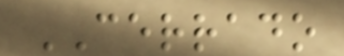CERRADO
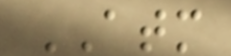ATM
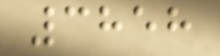3858
